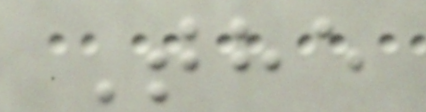The
